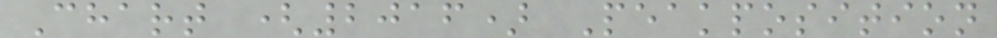Chart (2016) Peakposition
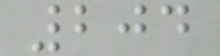204
